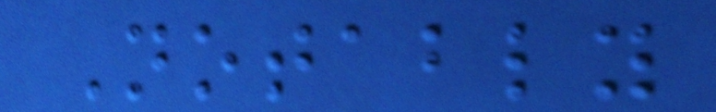Notably
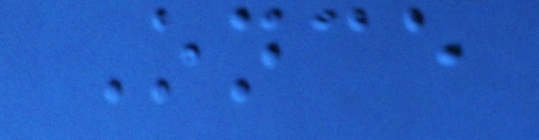Once
